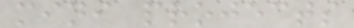mini projects
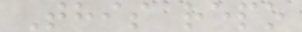This repo
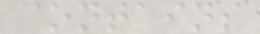contains
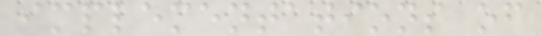implementations of
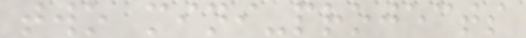two mini-projects
